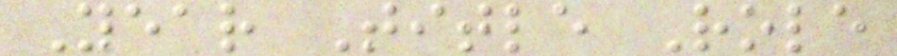Year Title Role
